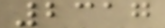2317
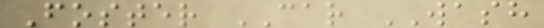Foster CAR WASH
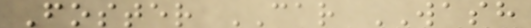Foster CAR WASH
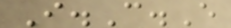I.C.E
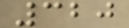320
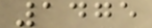1475
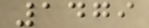1479
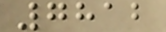7812
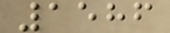1586
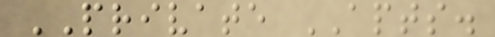PRIVATE APTS.
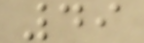49
